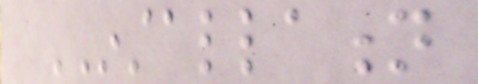INSTALLATION
